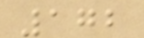172
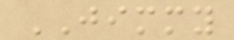JIMMY
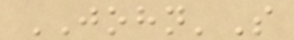JOHN'S
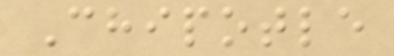Chipotle
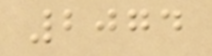2074
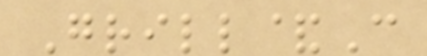Grill&C
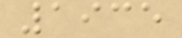1935
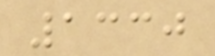1330
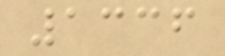1336
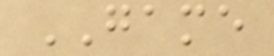GAME
